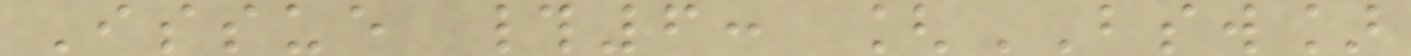Issue #6: [BSW]
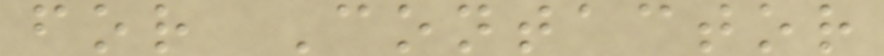for Contactor
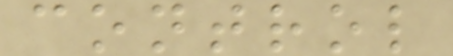control
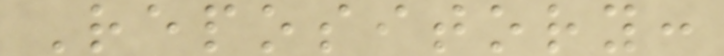Repository:
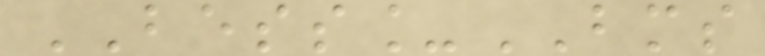BESS_BMS
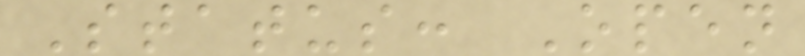Status: Open
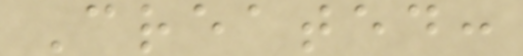Created:
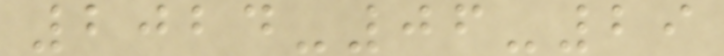2024-06-29
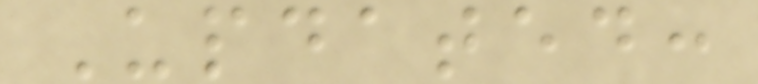Updated:
